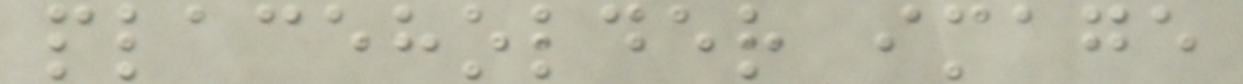placeholder image
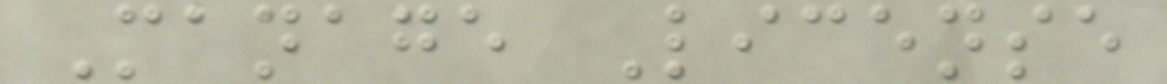Manage License
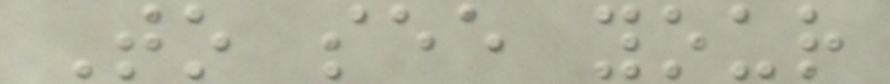To see your
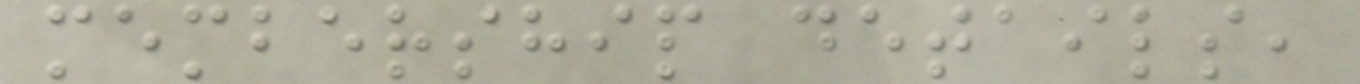membership details,
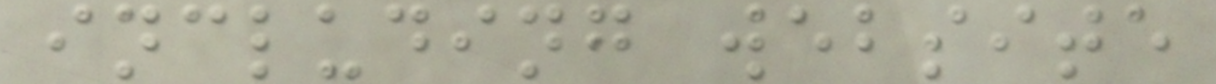including website
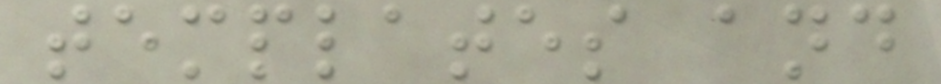templates and
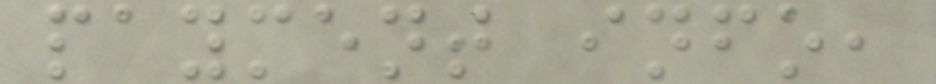payment info,
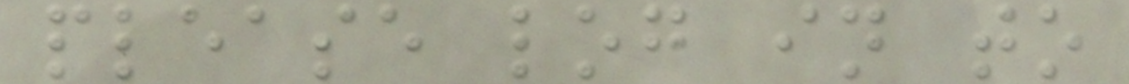please log in to
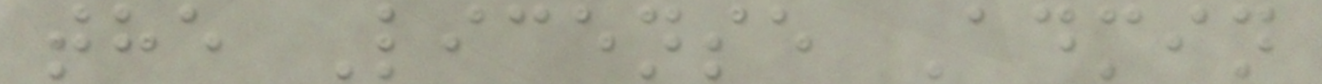the License Admin
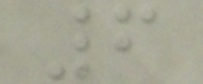6
